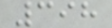398
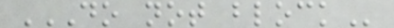DO NOT BLOCK
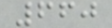660
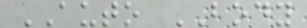AUTO BODY
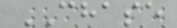CHASE
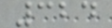324
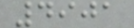4901
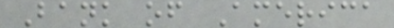Bank of America
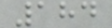184
